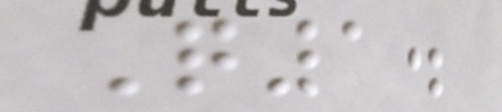Q1.
